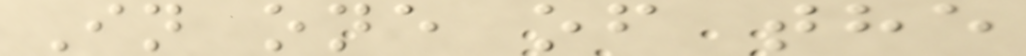In one of the
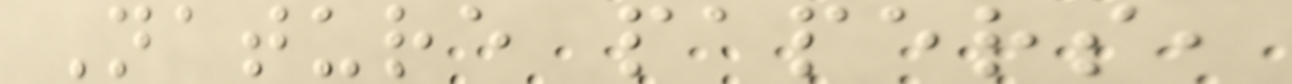Nature papers,
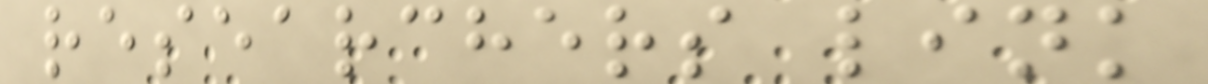researchers link
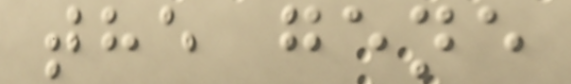the gene
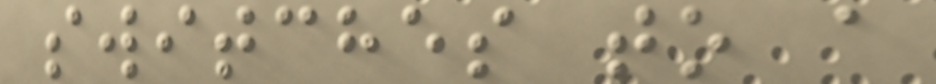switches to a
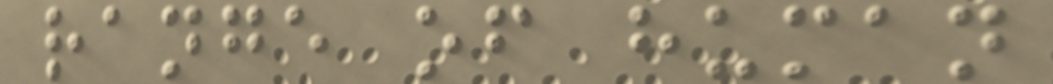range of human
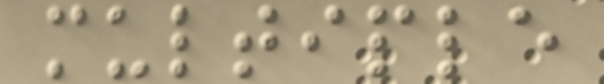multiple
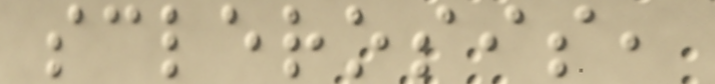sclerosis,
